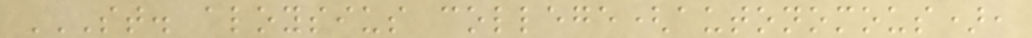ST. ALOYSIUS COLLEGE(AUTONOMOUS),
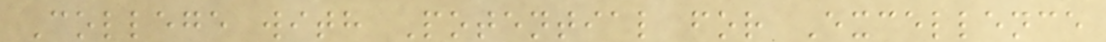College with Potential for Excellence
